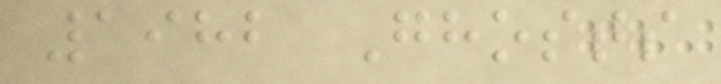1982 Ghosts
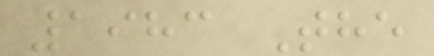1983 The
